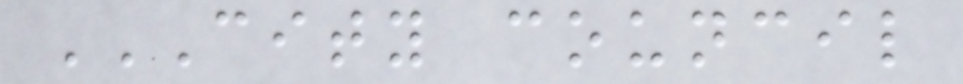CITY COUNCIL
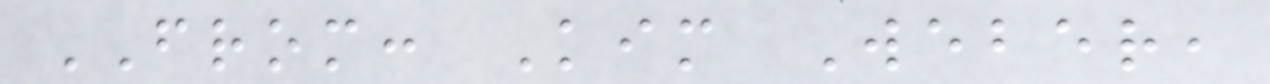FROM: Kim Weber,
